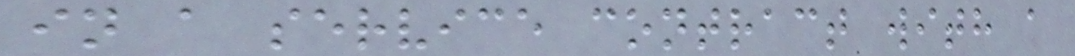in a service contract with a
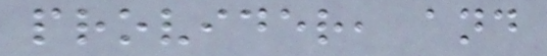provider, and
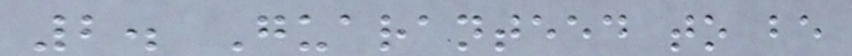2. Guaranteed to be
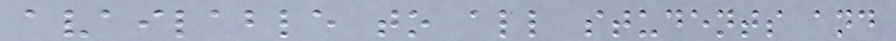available to all students and
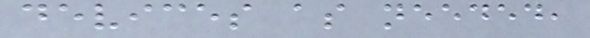devices as needed,
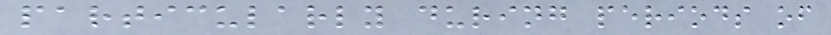particularly during periods of
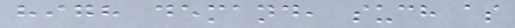high demand, such as
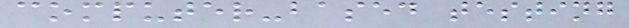computer-based testing
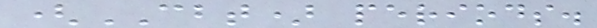(CBT) periods.
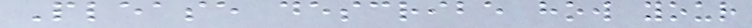Please describe how your
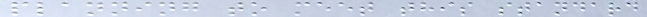planning to meet this standard
